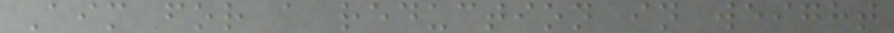Aim for a reduction in weight
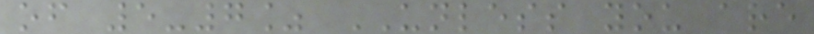of 5-7% UNLESS you are
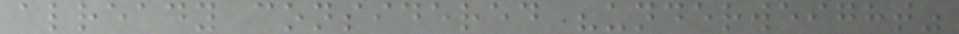already considered "underweight"
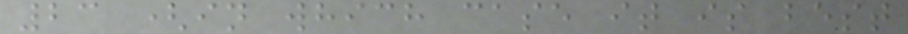23 (in which case it is best
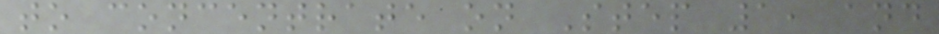to concentrate on Step 1, and
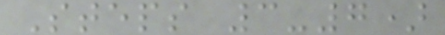Steps 3-7)
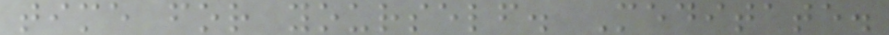time for yourself. Meditate.
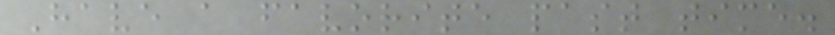Have a favorite past time.
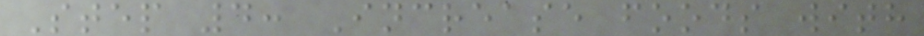Step 4: Increase foods with
